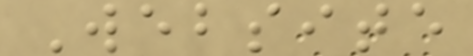Website
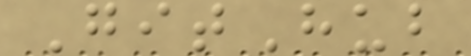GitHub
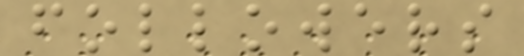followers
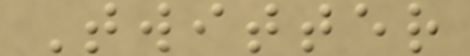Twitter
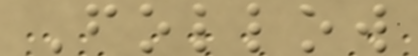Follow
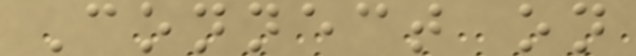Connect on
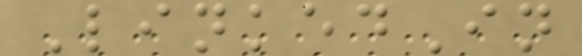LinkedIn
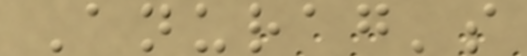Anurag's
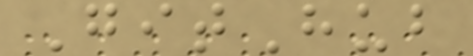GitHub
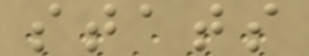stats
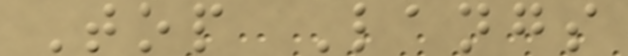Top Langs
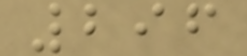296
